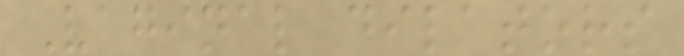Vaginal dilators
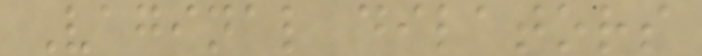Vaginal dilators
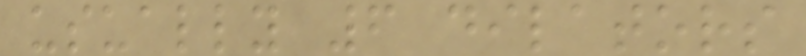usually 6 dilators
